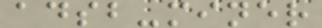adsb-miner
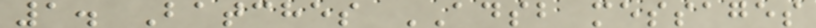1. Batches ADSB messages
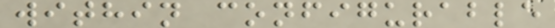within configurable
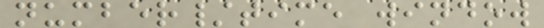number/time window
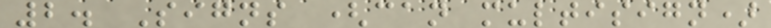2. Signs (can multisign)
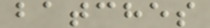batches
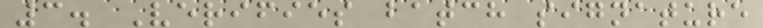3. Verifies batch signature
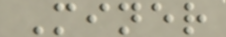Miner
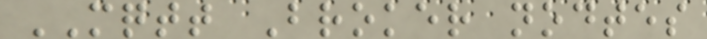MQTT Broker nodtes
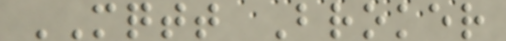MQTT Broker
